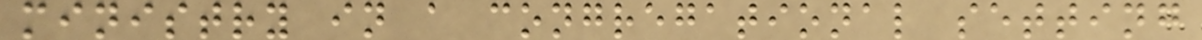ministry in a congregational setting
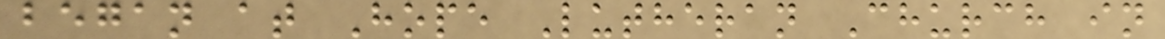began at Hope Lutheran Church in
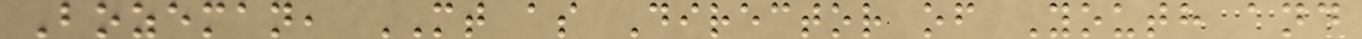Bozeman, MT as Director of Youth and
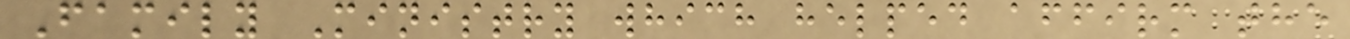Family Ministry which helped affirm the
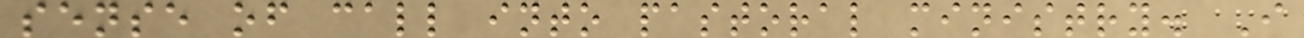sense of call into pastoral ministry. I
